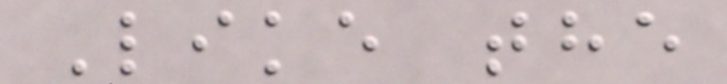Like the
